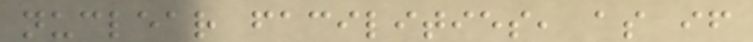nuclear facilities, as if
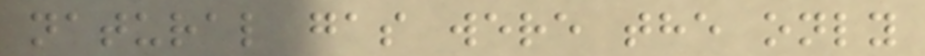natural gas were the only
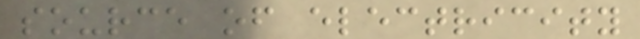source of electricity
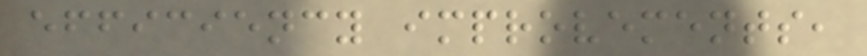efficiency improvements,
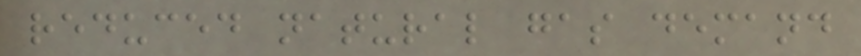reduced natural gas demand
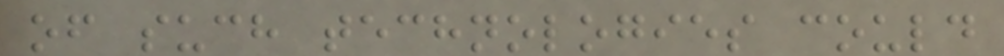of such technologies could
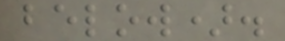below).
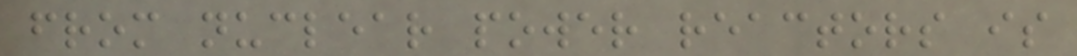from nuclear power reactors is
